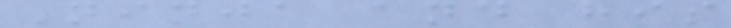Ninja and his
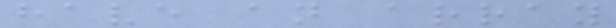have an array
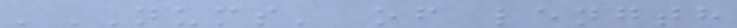'NUMS' of length
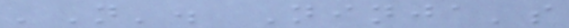'N'. Ninja's
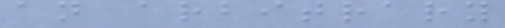an arbitrary
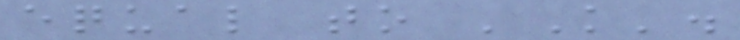equal to 'K'.
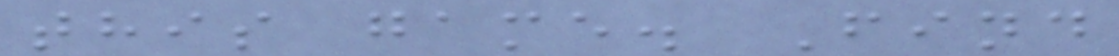this game. Find
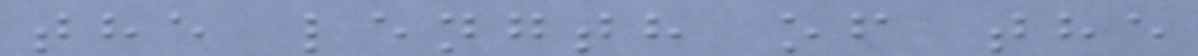the length of the
